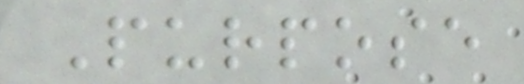Purpose
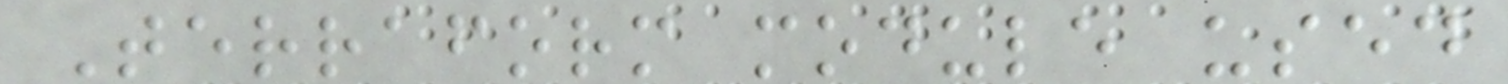Terraform module used
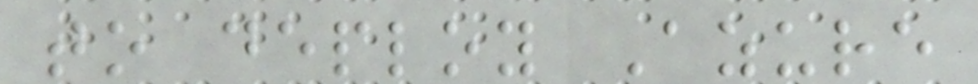to deploy Azure
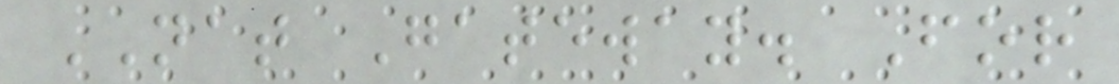NAT Gateway. For
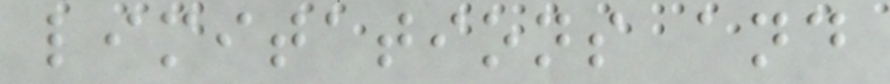limitations and
